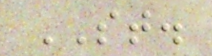ST.
